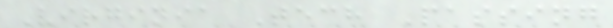Virginia Tech Passing
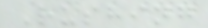Rushing
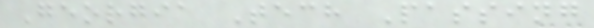Georgia Tech Passing
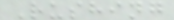Rushing
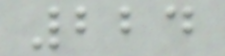224
